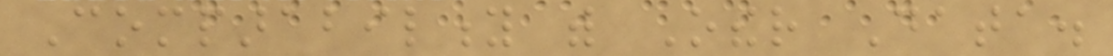Comparability with Other Data.
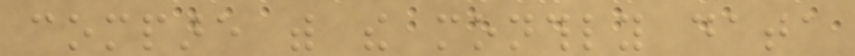compare with the monthly data
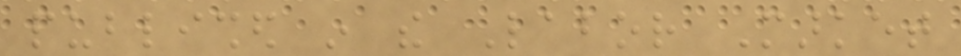published in the Labor Market
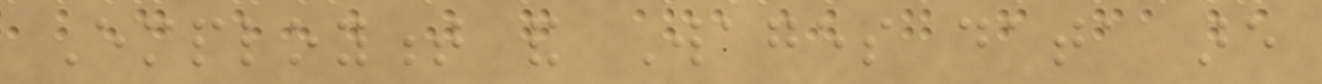Employment and Wages data are
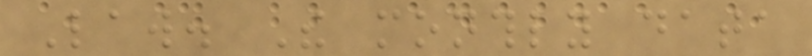Law. The monthly data
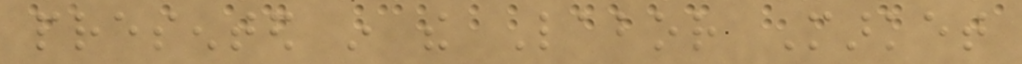presented in the Labor Market
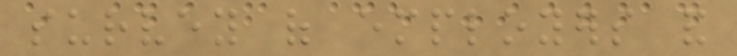survey of employers and
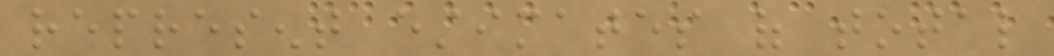represent estimates of total
